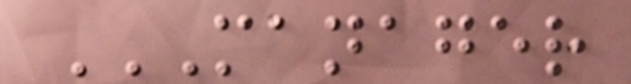MANAGER
